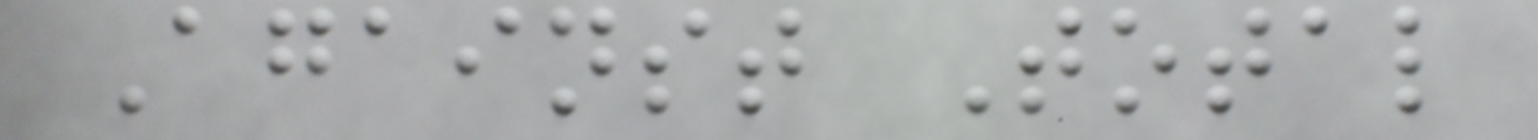Against Total
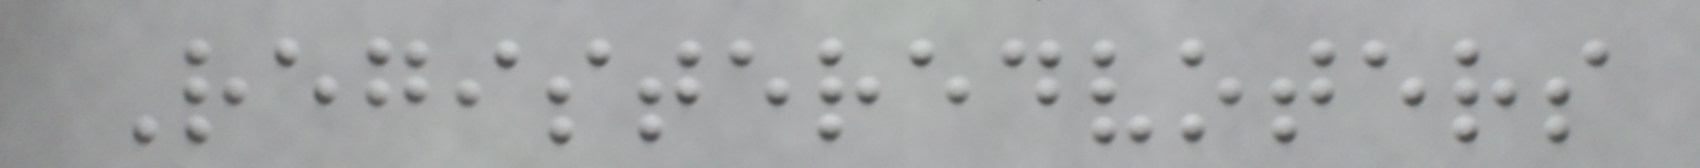Registeredvoters
